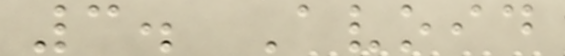3. Avoid
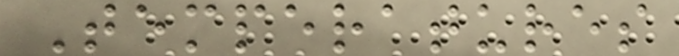Temperatures
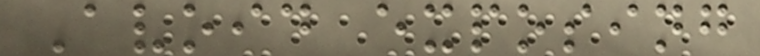Avoid exposing
